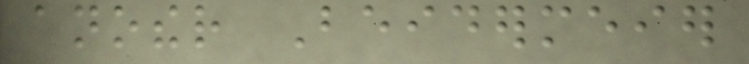another Beidermeier
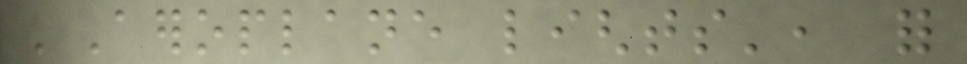'Aeroplane lights', for
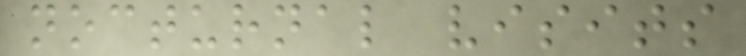nocturnal visits
